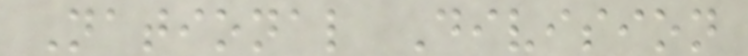National Division
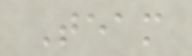Team
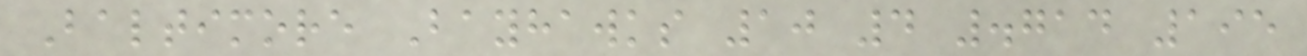Baltimore Bayhawks 10 4 .714 195
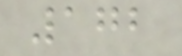172
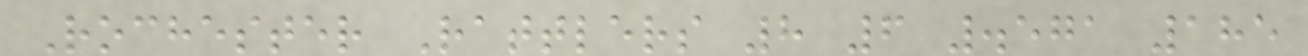Rochester Rattlers 8 6 .571 185
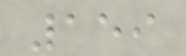159
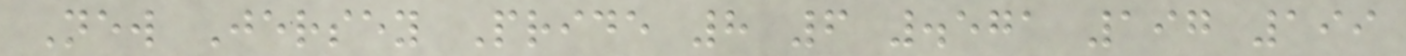New Jersey Pride 8 6 .571 197 199
